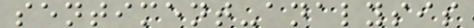sentiment-analysis
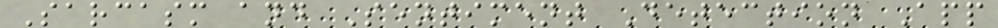Sarcasm and Sentiment Detection App
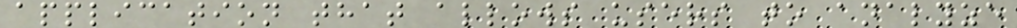application that allows users to analyze
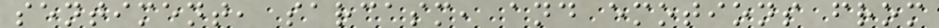sentiment, sarcasm, and emotions from
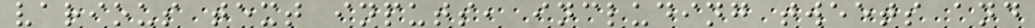various text inputs, including tweets and
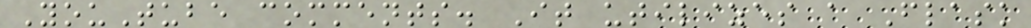YouTube comments. It utilizes a Flask
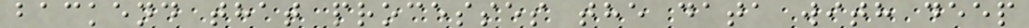backend that processes the data with deep
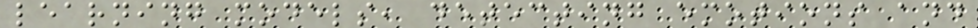learning models, detecting emotions and
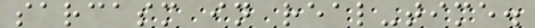sarcasm in real-time.
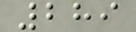289
